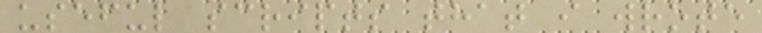useful scripts that i wrote
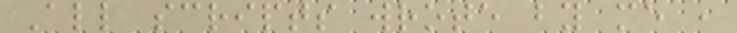All scripts wrote by me ,
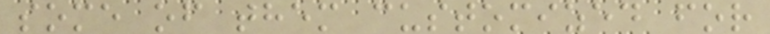some of them customized for
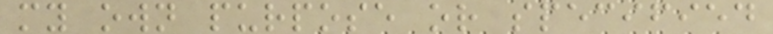my own purpose or specified
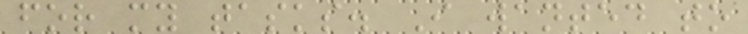for my tasks. I wanted to
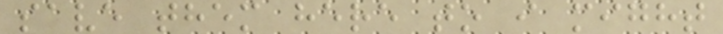save them here to i might
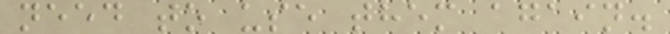need to use them again.
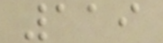119
